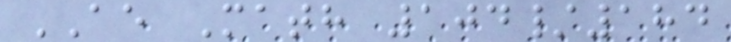AE Math 104/184
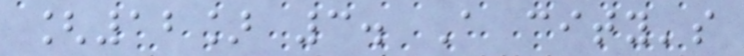[12] 3. A city's
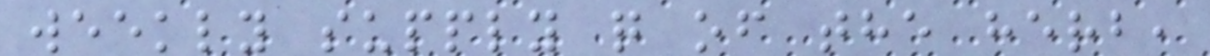weekly supply q of the herb,
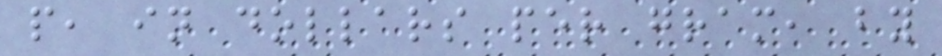p, in dollars per gram, by
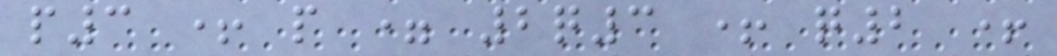p3 + p = 2q3 + q2 +
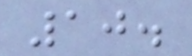10.
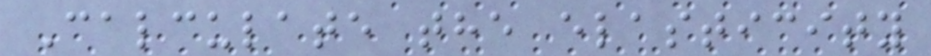Calculate the elasticity
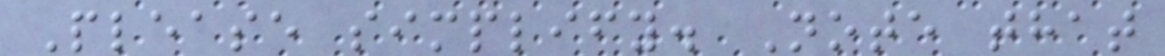Please simplify. Note that
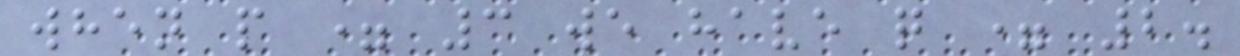when p = 3 we have q = 2.
